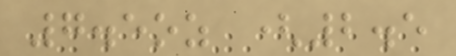7.5oz (2.5
